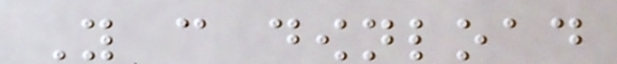You can download
